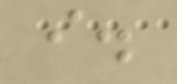i.
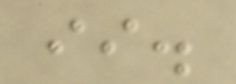ii.
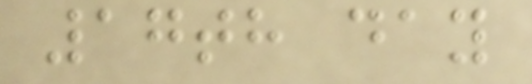17th day
